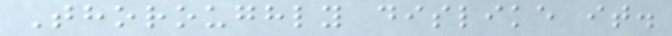Thoroughly dislike it.
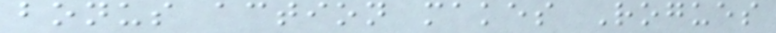bonus action makes Rogues
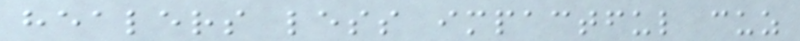healers less impactful cuz
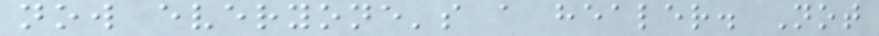now everyone's a healer. Not
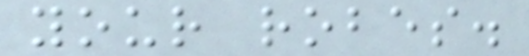your robes.
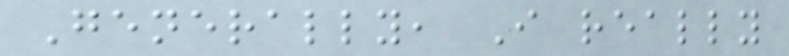Generally, I really
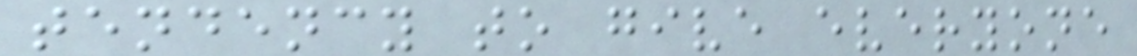tendency to give everyone
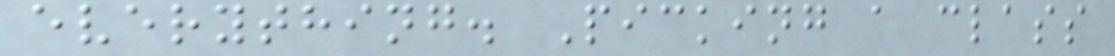everything. Picking a class
